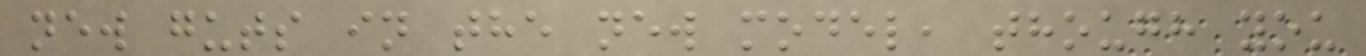new guts in the new model, though you
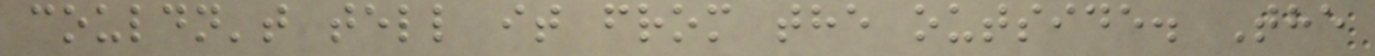couldn't tell it from the outside. The
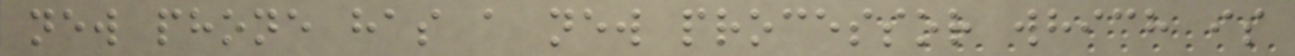new phone has a new processor which is
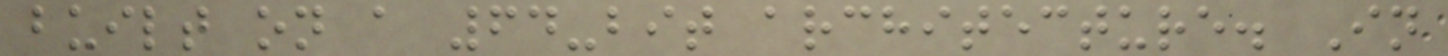built on a 64-bit architecture. In
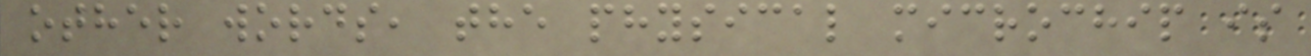other words, the physical microchip is
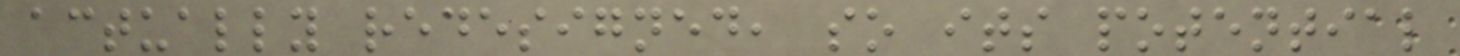actually redesigned, so its potential
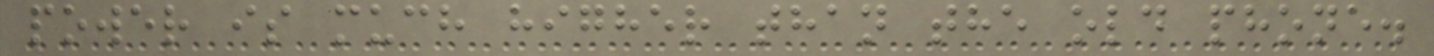power is much higher than the old phone.
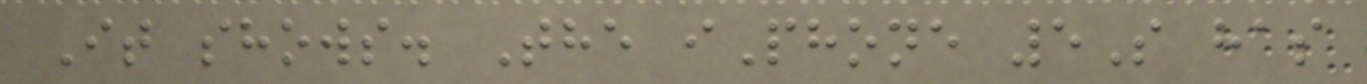It shows. The iPhone 5S has
